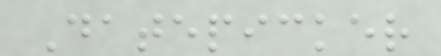Datepicker
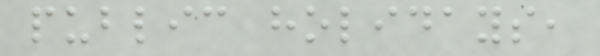public holidays,
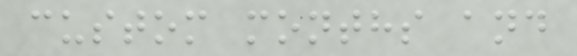custom months and
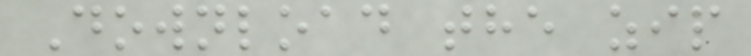Download the zip
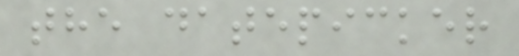the datepicker
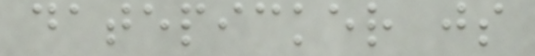datepicker js
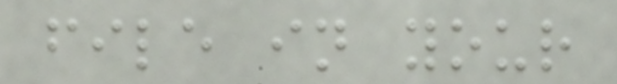file in your
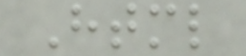Html
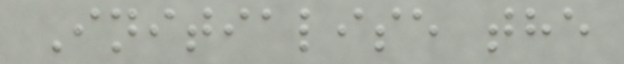Initialise the
